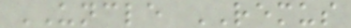UNCLE REMUS
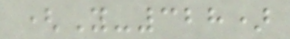(Y-328)
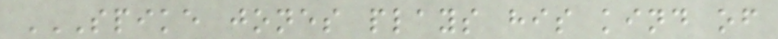SPIKE JONES PLAYS HIS KIND OF
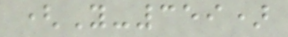(Y-359)
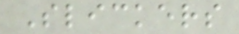Slickers
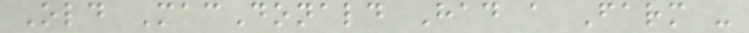Old MacDonald Had a Farm -
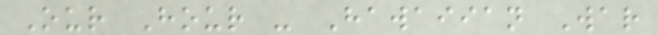Our Hour - Hawaiian War
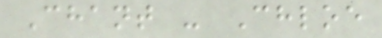Chant - Chloe
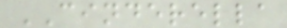CINDERELLA
